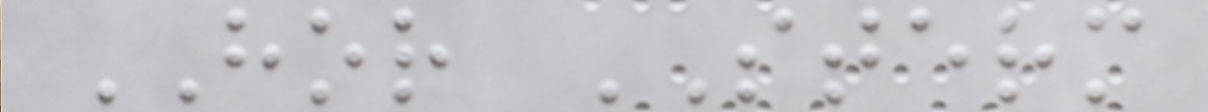HOR STERM
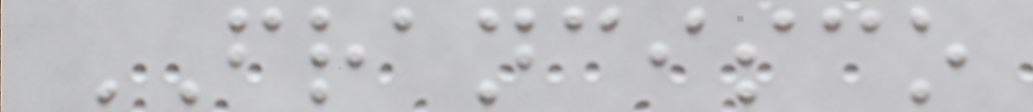FRANCISCO
